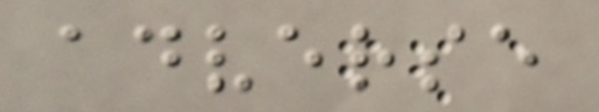adverse
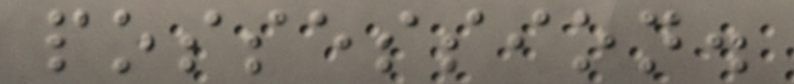possession.
